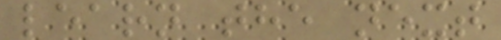learn the next
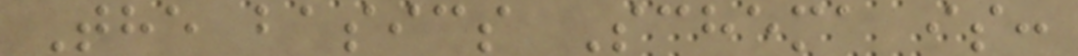The basics Schema is:
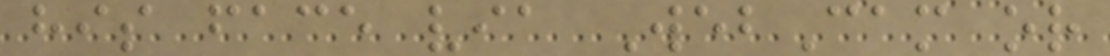his face via WebCam or
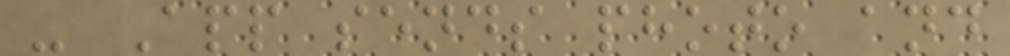- App sends photo and
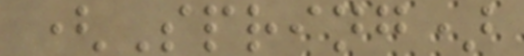(Spring)
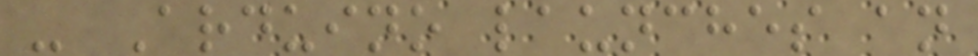- Arduino launches an
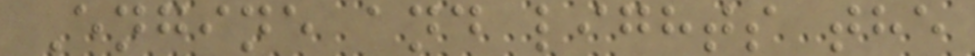Engine and lights the
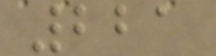221
